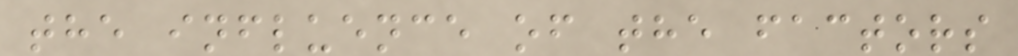the influence of the factors
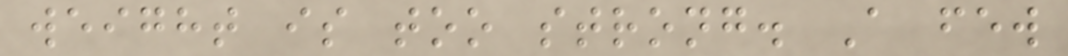weight is too strong. A few
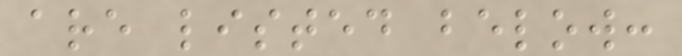are listed below:
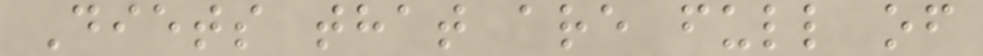Diets that are full of
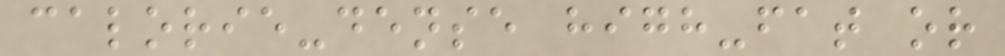calorie-dense high-fat or
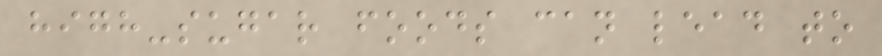high-sugar foods can lead to
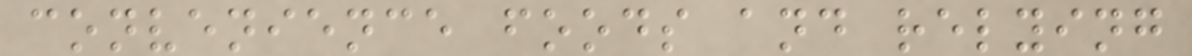convenience foods and relying
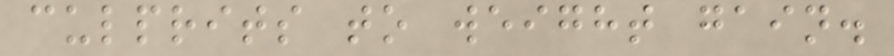culprits to weight gain.
